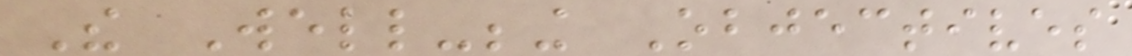The Well-being Objectives
